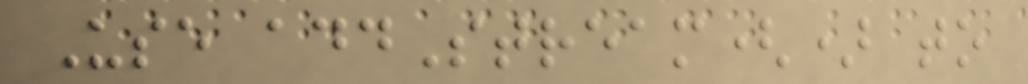Use addStream() to
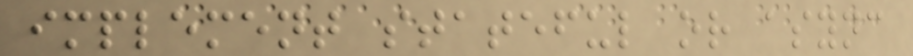implement stateful or async
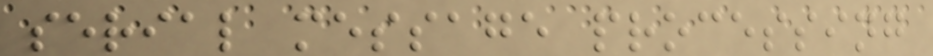serial message processing
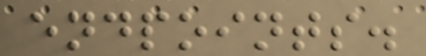endpoints.
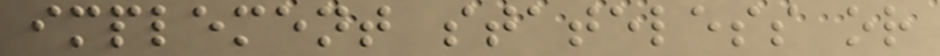implement stateless or
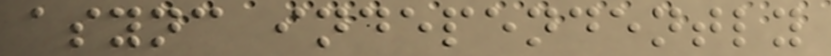async independently
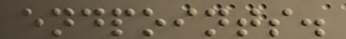endpoints.
